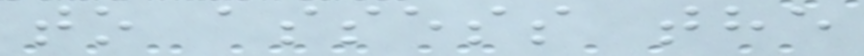to assess the
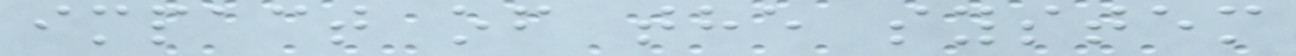impact of the system
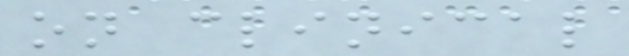on clinical
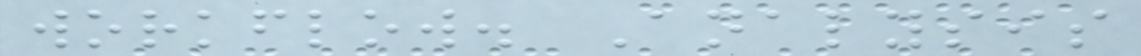workflow. Analysis
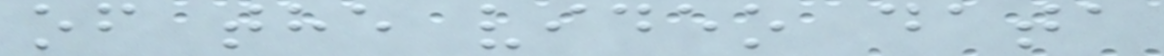of the video data
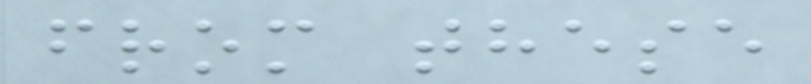from these
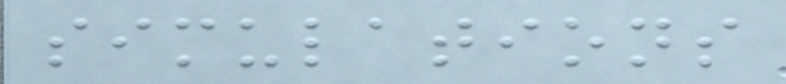simulations
